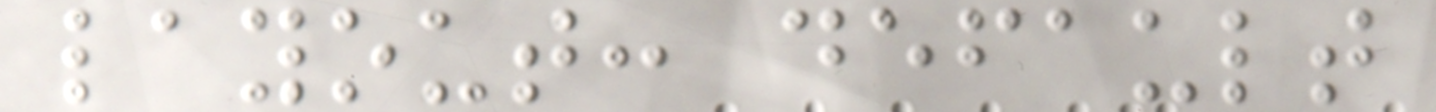layout: default
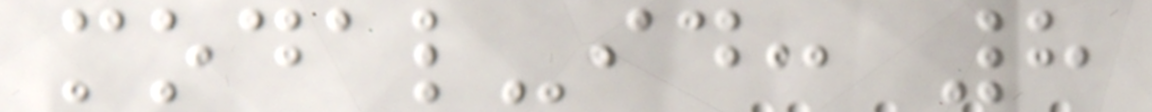modal-id: 8
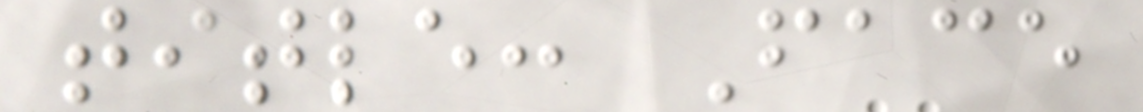title: Face
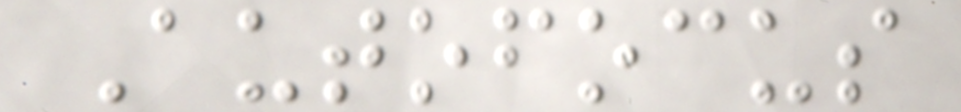Autofocus
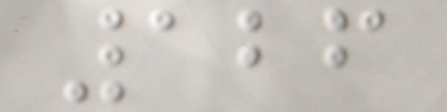126
